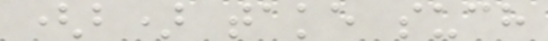(b) take such
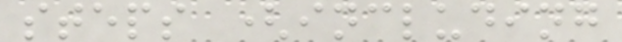steps (including
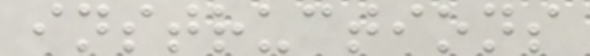instructions
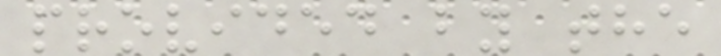provided by the
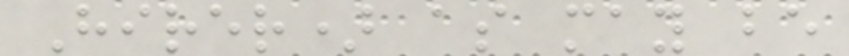Hirer) as may be
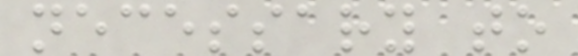necessary to
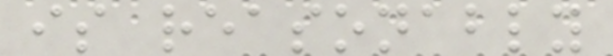is reasonably
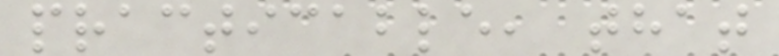practicable, that
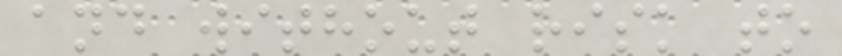and without risk to
